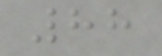88
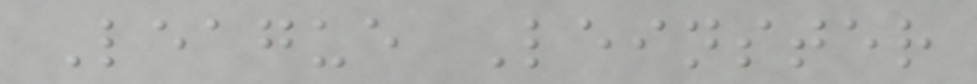League Leinster
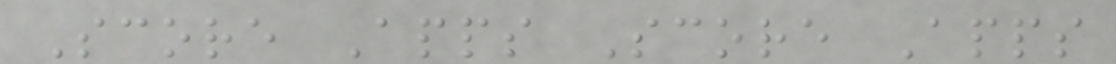Score Apps Score Apps
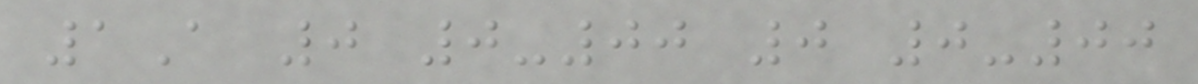1A 0 0-00 0 0-00
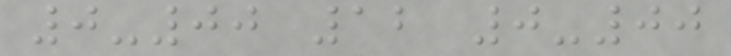0-00 12 0-00
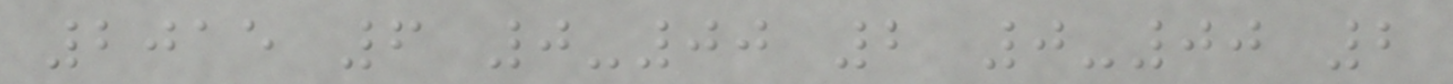2015 6 0-00 2 0-00 2
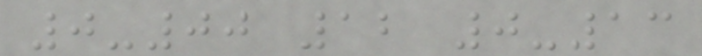0-00 12 0-13
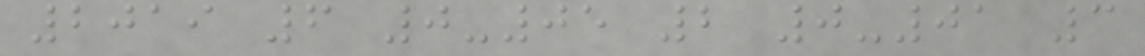2019 6 0-05 2 0-01 3
